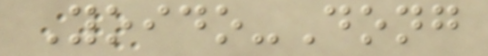Yoido-Dong
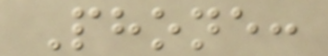Phone:
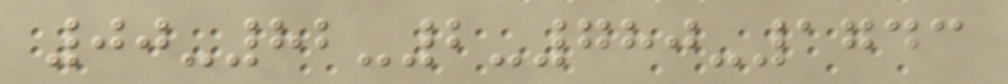00-82-2-780-1743
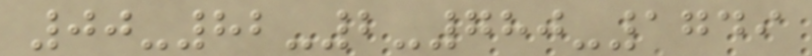00-82-2-780-1749
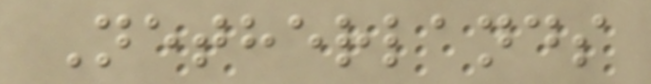Netherlands
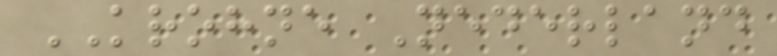KROHNE Nederland
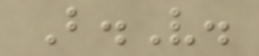B.V.
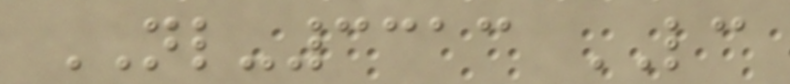NL-3313 LC
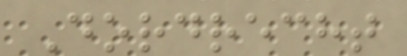Dordrecht
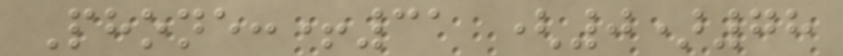Phone:+31 (0)78
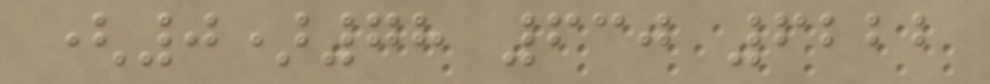(0)78 630 6222
